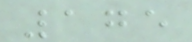175
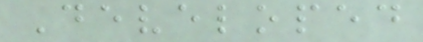Developed
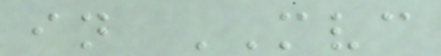in MVC
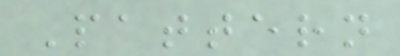Pattern
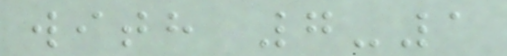with 7-1
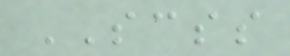SCSS
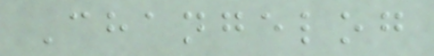Changelog
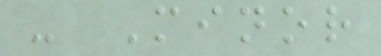- Minor
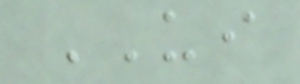UI
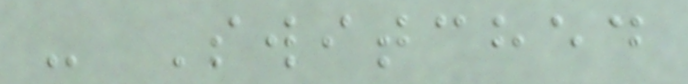- Switched
